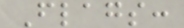Flags:
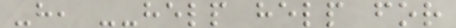-h, --help help for
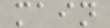main
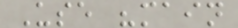Use "main
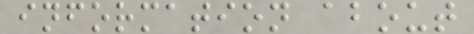information about
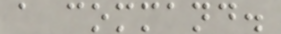a command.
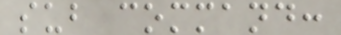sub command:
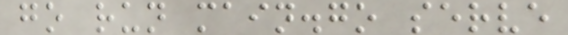go run main.go serve
